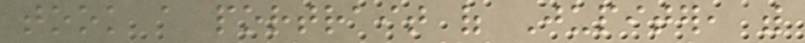took a portrait of Jupiter, with
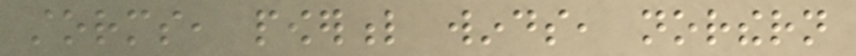storms, powerful winds, northern
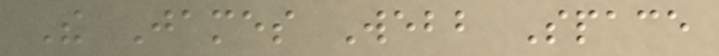The James Webb Space
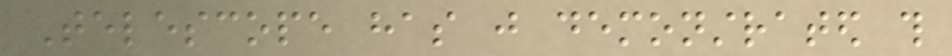Telescope has just demonstrated this
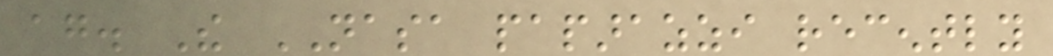again. The NASA paparazzi recently
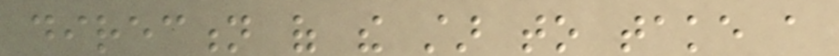direction of the star to take a
